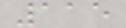115
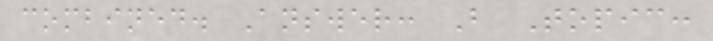combined. Answer: B Topic:
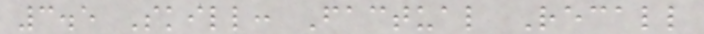3.5 Skill: Factual Recall
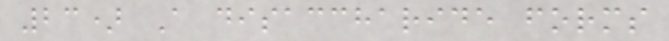23) A disaccharide forms
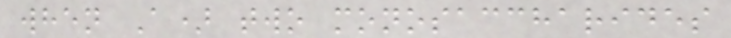when A) two monosaccharides
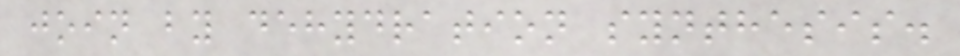join by dehydration synthesis.
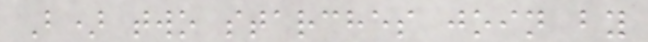B) two starches join by
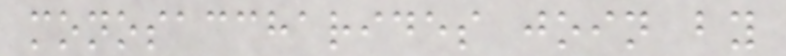monosaccharides join by
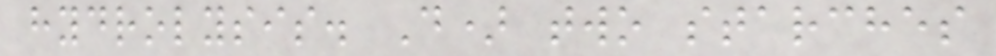hydrolysis. D) two starches
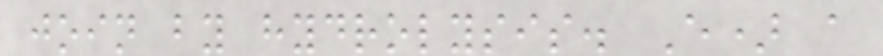join by hydrolysis. E) a
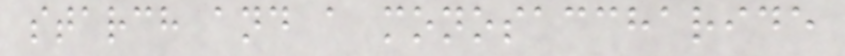starch and a monosaccharide
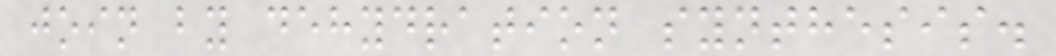join by dehydration synthesis.
